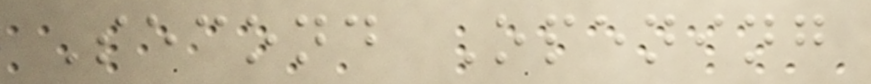Second Opening
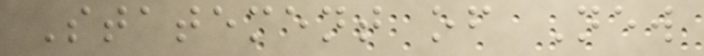Statement of New
